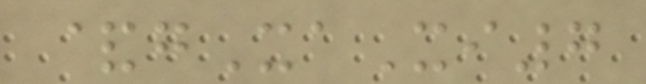&gXaXi7
